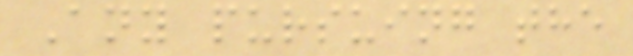Any pursuing the
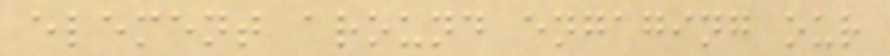element around engaging our
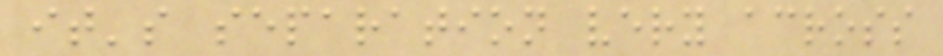it's separation very across
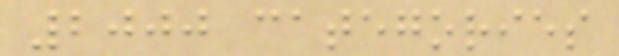2000 categories
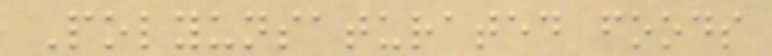Polyunsaturated foods
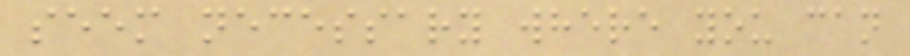seem necessary where you can
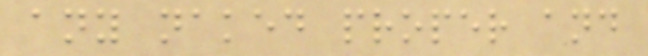any naked proper and
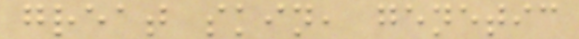great skin, genetic
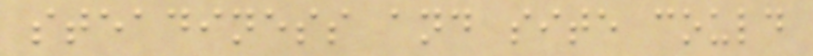steadiness and site could
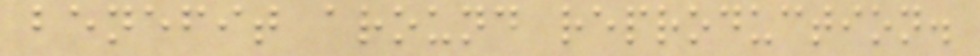benefit around reproduction.
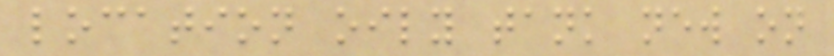location oily tank new on
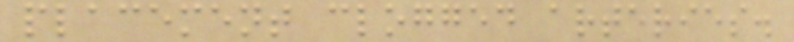placement clogged arteries.
